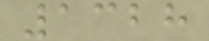1328
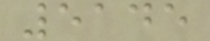5145
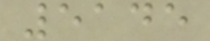5145
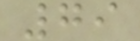79
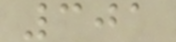301
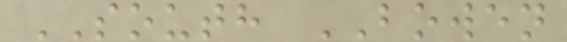SOUTH BOWEN
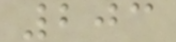203
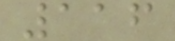116
